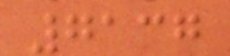7137
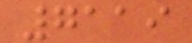7119
